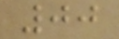00
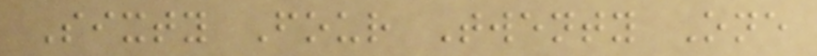Sixty Four Twenty One
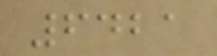6421
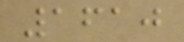1610
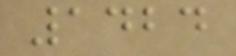1424
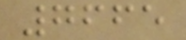7665
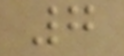7
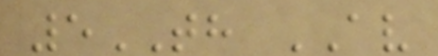5TH AV
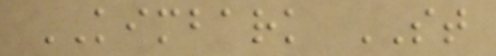KIMBARK ST
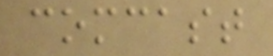comcast
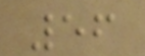56
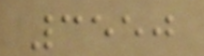3550
